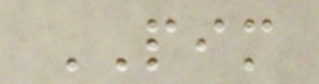PIM
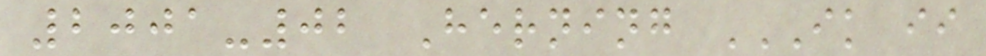2001-02 Herning IK II
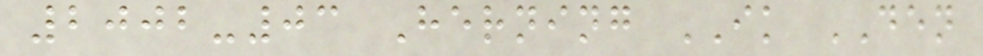2002-03 Herning IK DEN
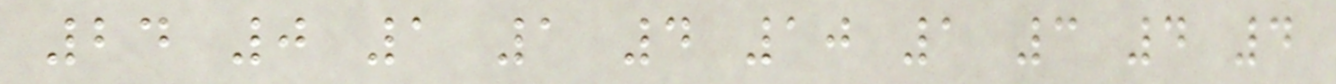24 0 1 1 4 10 1 3 4 4
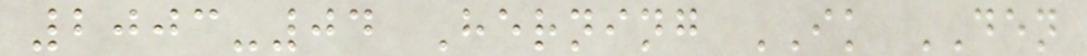2003-04 Herning IK DEN
